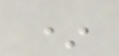*
